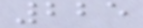225
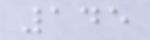145
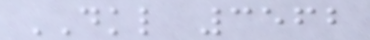DKL 3562
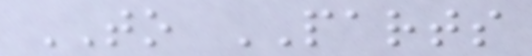TO PARTS
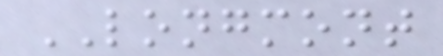LONGMONT
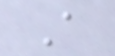A
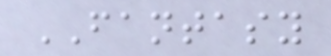FANTASY
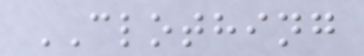CLOTHING
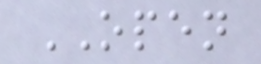OPEN
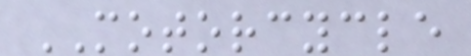MOTORCYCLE
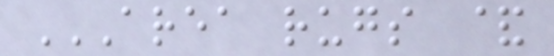AREA RUGS &
